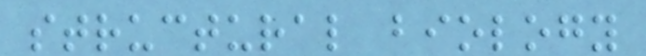structural biology
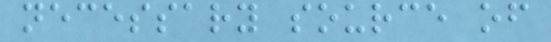necessary source of
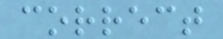correct
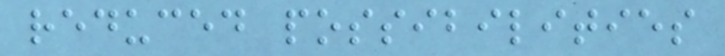reduced possibilities
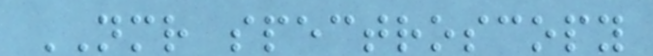NMR spectroscopy
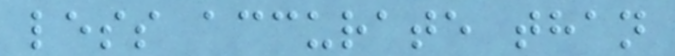less accurate than
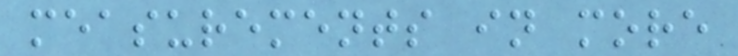measurements in more
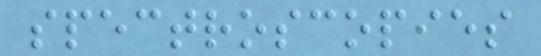spectroscopies
